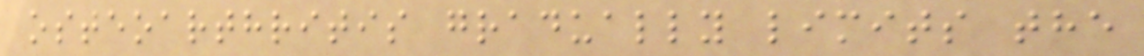osteoarthritis gradually limits the
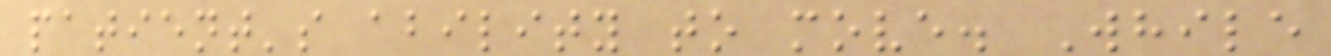patient's ability to move. While
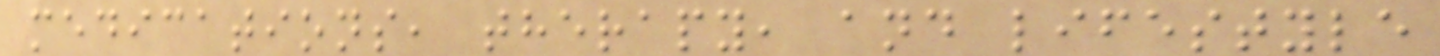medications, therapy, and lifestyle
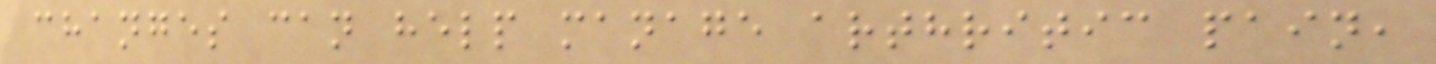changes can help manage arthritic pain,
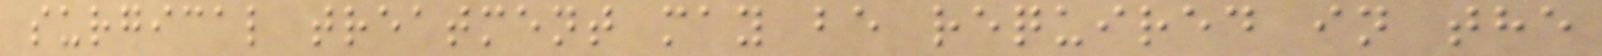surgical treatment may be required in the
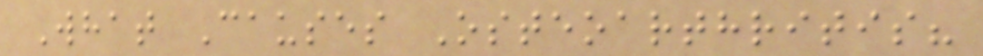What Causes Osteoarthritis?
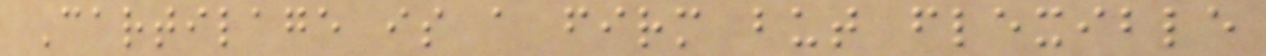Cartilage is a firm but flexible
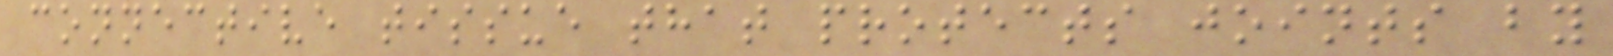connective tissue that protects joints by
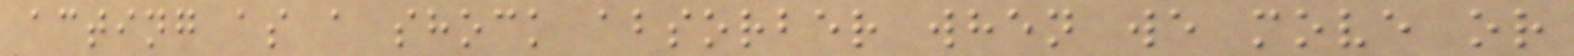acting as a shock absorber when we move or
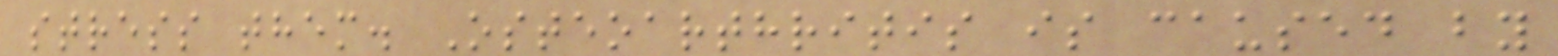stress them. Osteoarthritis is caused by
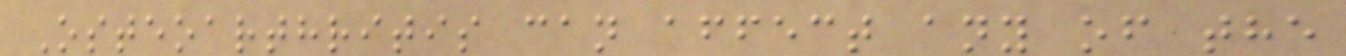Osteoarthritis can affect any of the
